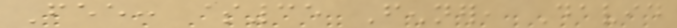Fee: $35 Fenner, David
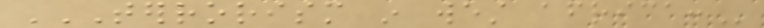TERRORISM IN WEST AFRICA:
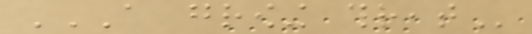A GROWING THREAT
